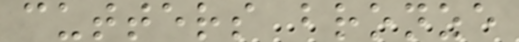cutters bronze
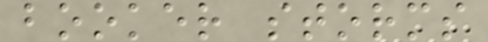booker storms
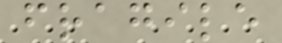fragile
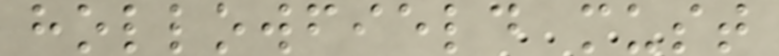hollowfield must
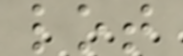lot
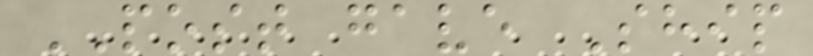POST gave Ship
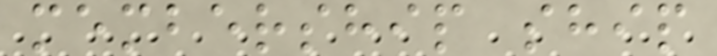membership ship
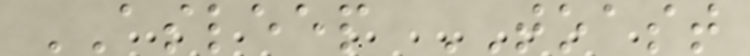ASLEEP TOAST
